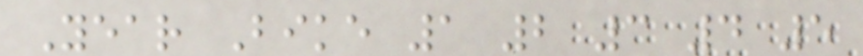Year Bike 1 2 3 4 5
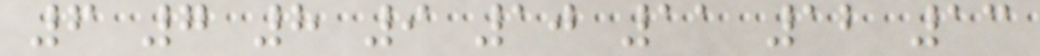6 7 8 9 10 11 12 13
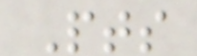Pts
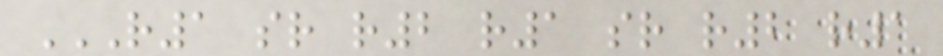R1 SR R2 R1 SR R2 R1
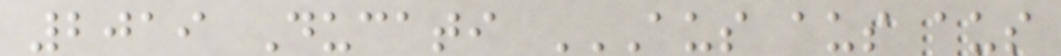2019 Ducati AUS AUS AUS
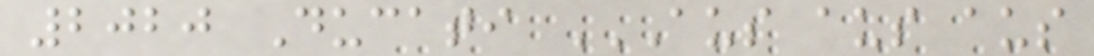2020 Ducati AUS AUS AUS
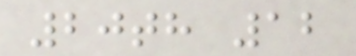20th 12
